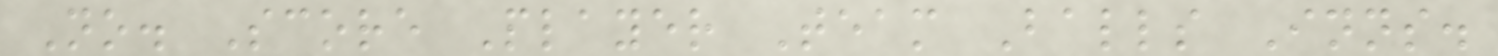No. Score Player Team Balls Inns.
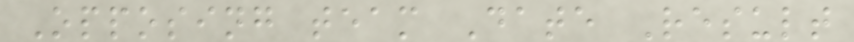Opposing team Date Result
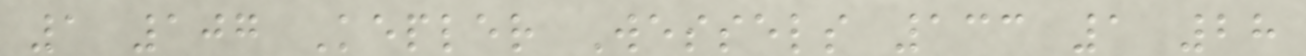1 107 Kepler Wessels 133 1 28
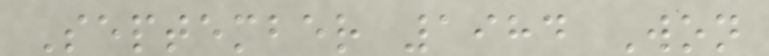September 1984 Won
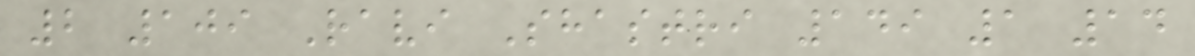2 109 Ravi Shastri 149 1 14
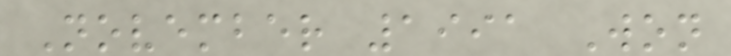November 1991 Won
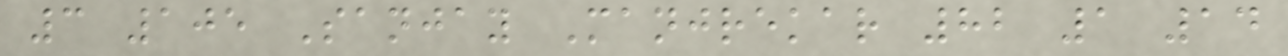3 105 Sanjay Manjrekar 82 1 14
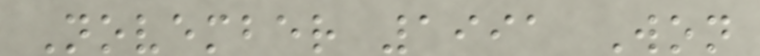November 1991 Won
